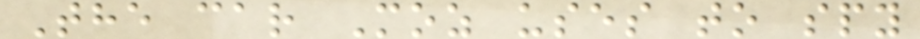The car Moz uses to spy
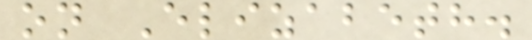on Elizabeth.
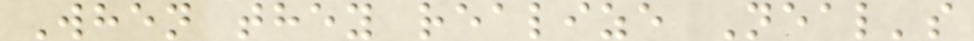When they realize Neal's
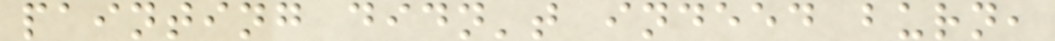painting didn't indeed burn,
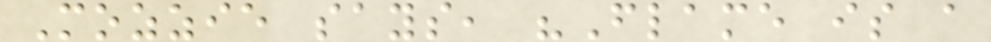Mozzie says, "Flame is a
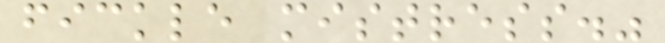fickle mistress."
